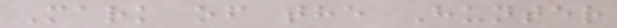Mark of the Hunter
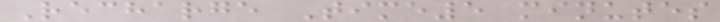Recharge Time5 minutes
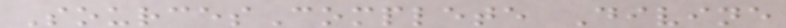SourcesComplete Divine
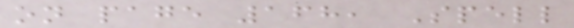on page 168, Spell
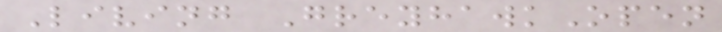Living GreyhawkOpen
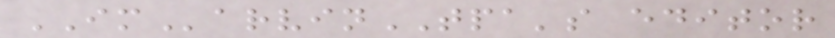IMarvinTPA's editor
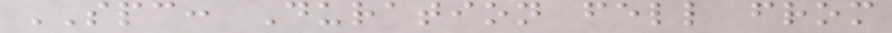SPC: Duration fell from
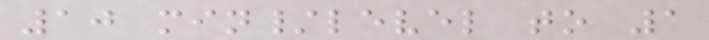10 min/level to 1
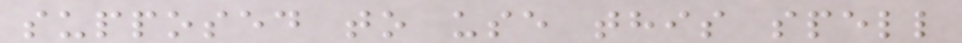supposed to use this spell
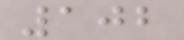102
